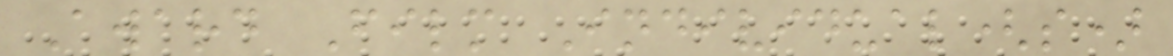Award Film Individual(s)
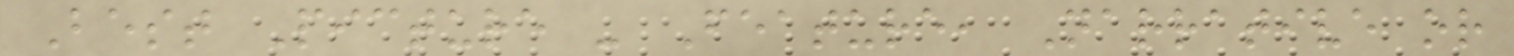Best Picture - Feature, Narrative or
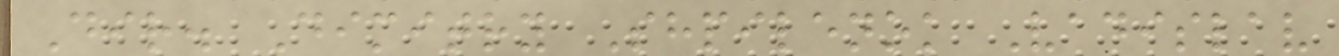Dir. Dimitry Shpilenok Vadislav
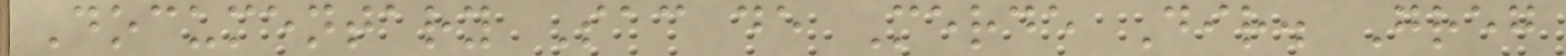Documentary Sac de Merde Dir. Greg
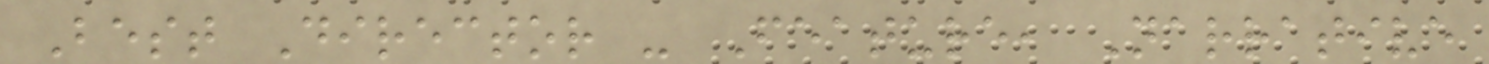Best Director - Feature, Narrative
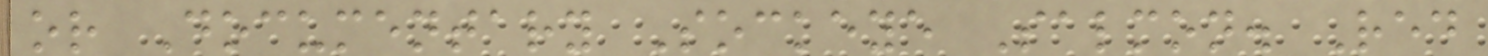or Documentary Sockeye Salmon. Red
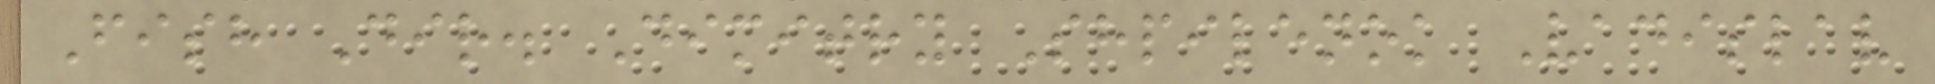Fish Dir. Dimitry Shpilenok Vadislav
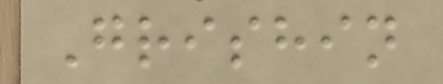Grishin
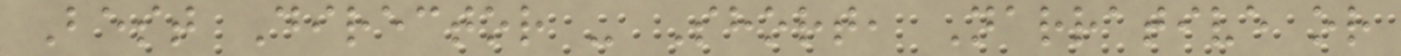Best Director - Short, Narrative or
